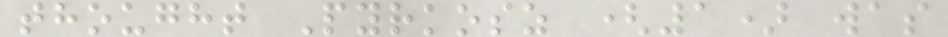thought Pyrkosz (1) was
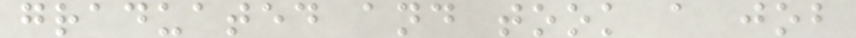graduated and took a job
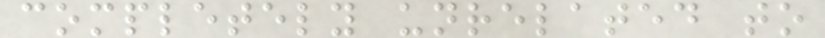completely unrelated to
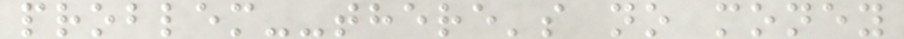problem--there's no money
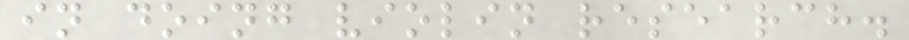in doing violin research.
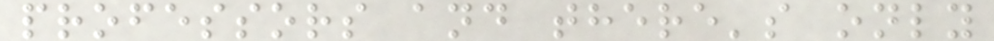professors and there's only
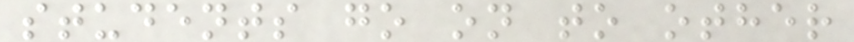students go on to other
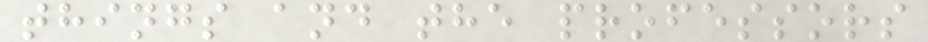things and the professors
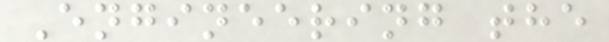Engineering the
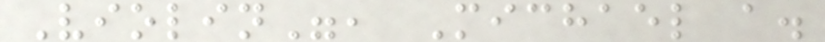Violin", Michael a.
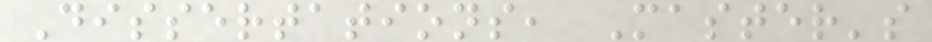Dissertations, Master's
